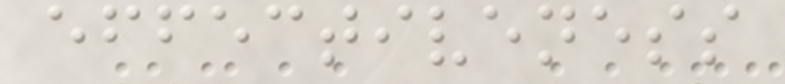effectiveness
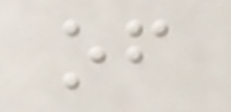of
